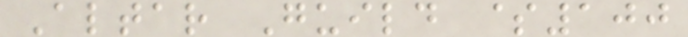Altar Guild $100
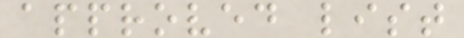approved list
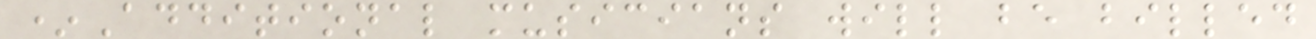*Additional musicians will be billed
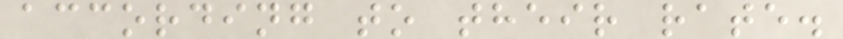according to their rate.
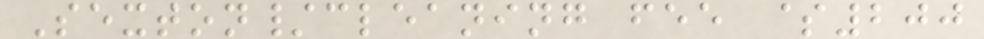Sexton/cleaning fee $200
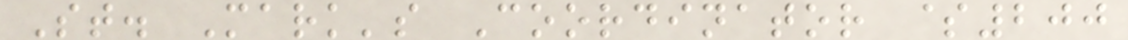St. Mark's Coordinator $200
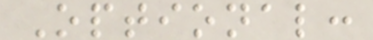Optional:
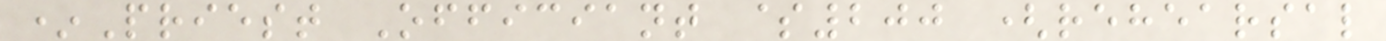*Priest Officiant $200 (rehearsal
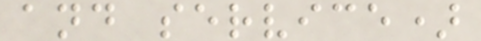and service)
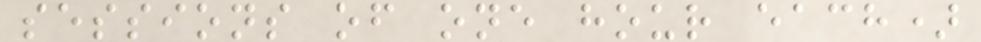sessions of one hour each)
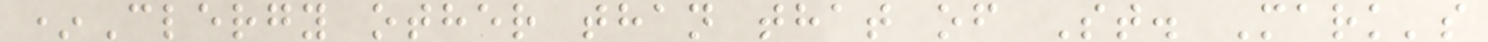*Clergy other than that of St. Mark's
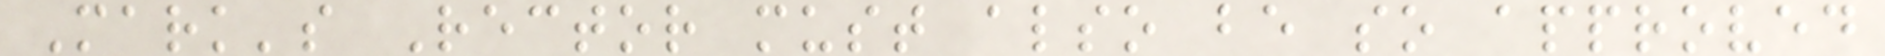Mark's Rector must also be so approved
